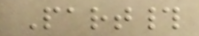Part#
